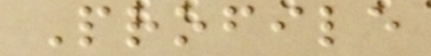Profile
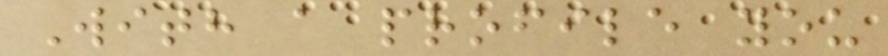With a profile you
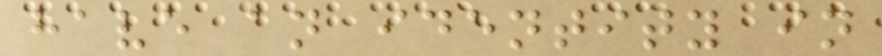have an identity in
